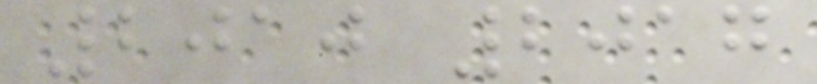2010 2017
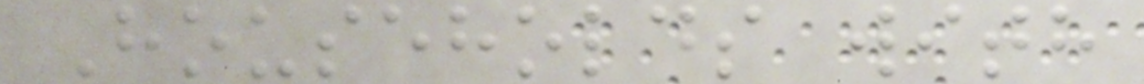Households with
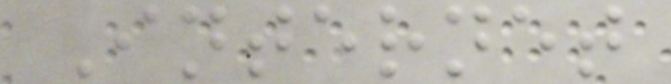Internet
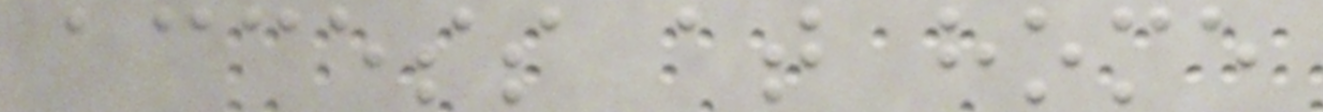access at home
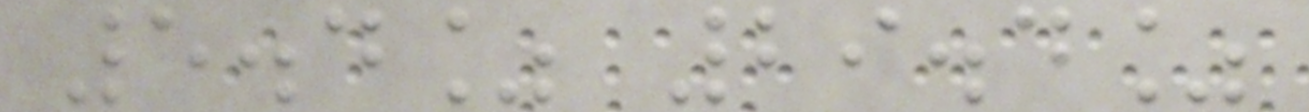5.4% 29.4%
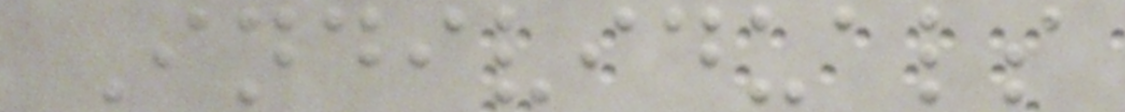Individuals
